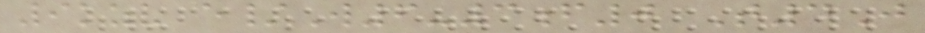9kzv e/W6-3f0 T4J
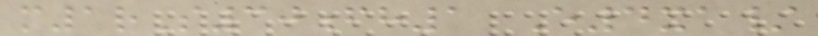m1rS30fh1 E4xa/
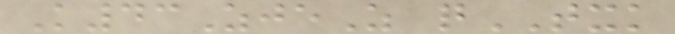K43ZjeZ qTXK
